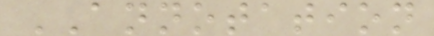ANNOTATION
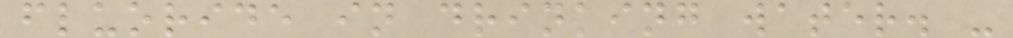fluoride in drinking water. -
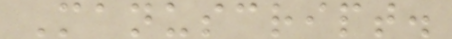Manuscript.
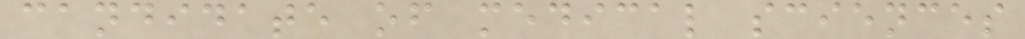candidate of medical sciences
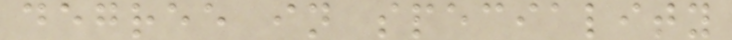degree in speciality
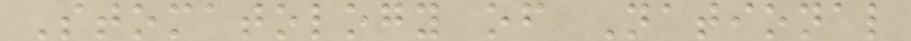Stomatology of National
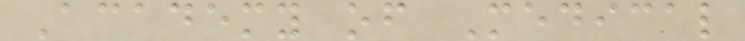Academy of Medical
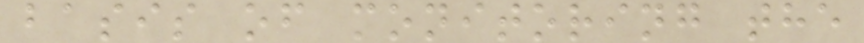basis of monitoring the
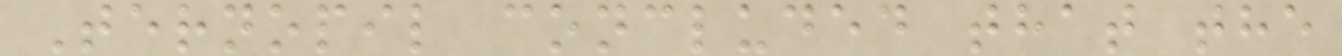Ternopil concluded that the
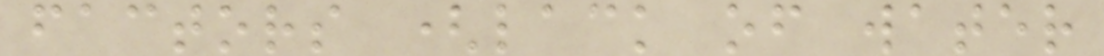factors (lack of water
